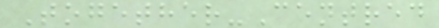Together-Centred
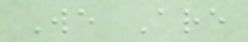We Are
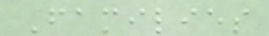Families
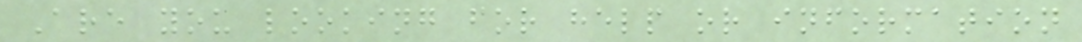Are you looking for help or information
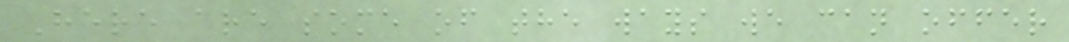Here are some of the ways we can offer
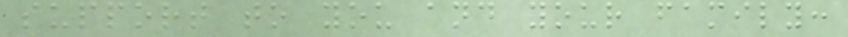support to you and your family:
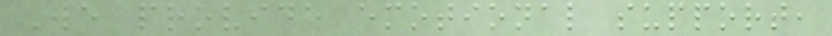We provide emotional support,
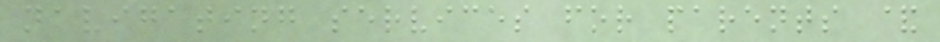navigating services for parents &
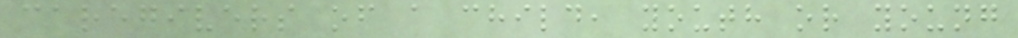caregivers of a child, youth or young
